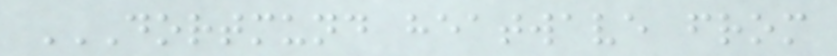DORTMUND HEATWAVE FROM
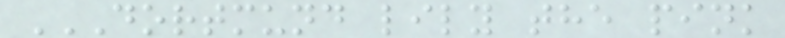DORTMUND LILY THE PINK
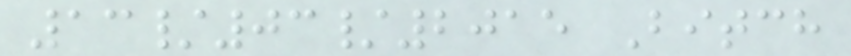13/03/2015 Bitch
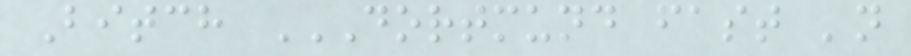Bitch DORTMUND FAST 'N
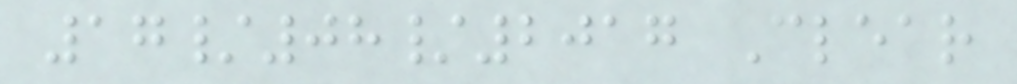17/08/2017 Clear
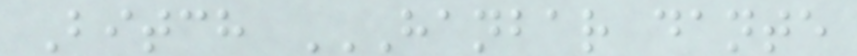Bitch HANBAR DANTE
